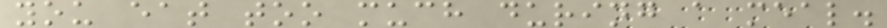you eat too much during a meal.
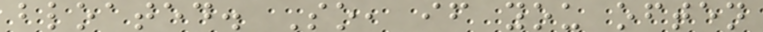bloated. So, if you often
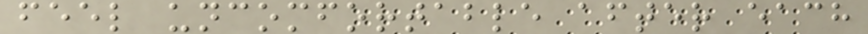feel uncomfortable after each
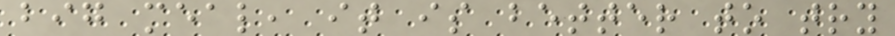big meal, it is better to try
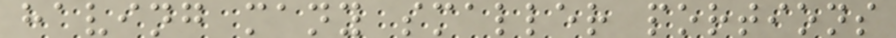having many smaller portions
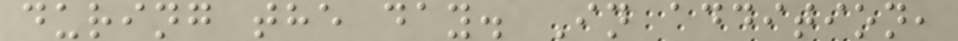during the day. In addition,
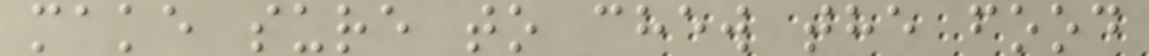make sure to chew the food
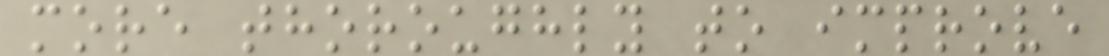more thoroughly to improve
